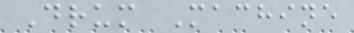Drum Machine
